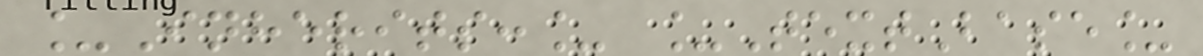_Inherits:_ _TextBase_
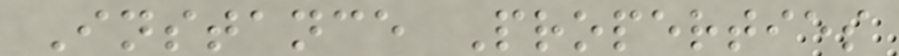Instance Properties
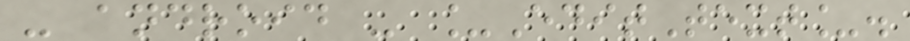- android - _EditText_.
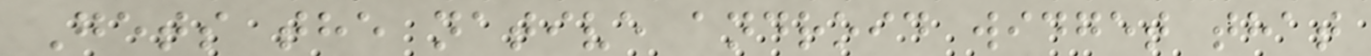Gets the native android widget that
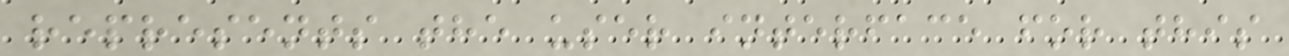represents the user interface for this
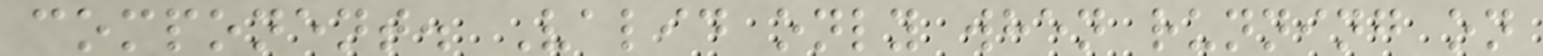component. Valid only when running on
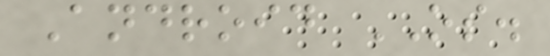Android OS.
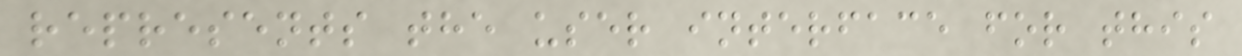represents the user interface for this
